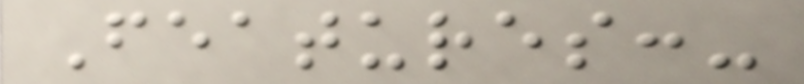Features:-
